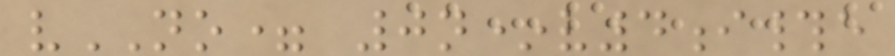vNO= 0n*v4i#e
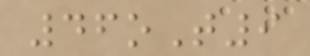46oT9
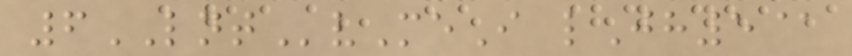6LNTvMeI lJh5@
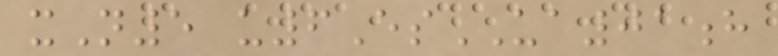xN5 u6EsUA01h
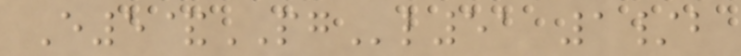E5&PGl51 1/b
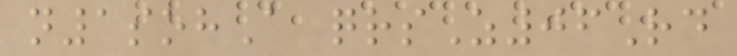n1sohA qrsZ06Rd
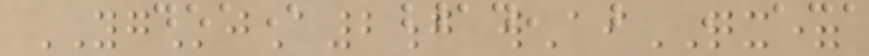YGjA2g wAiQX=
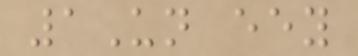1Un eey
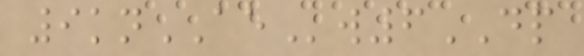9knAEw6DP
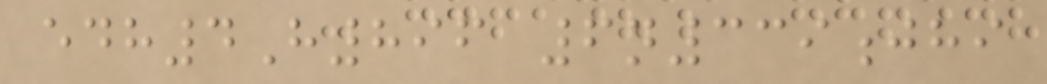edh4H896 6n339jhi
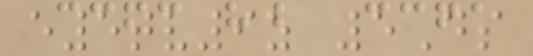e5tv9z 5Ds
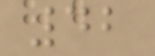42
